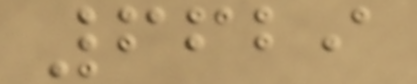6629
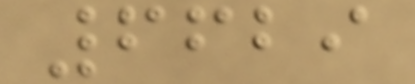6629
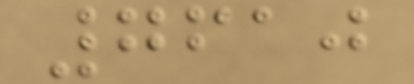7610
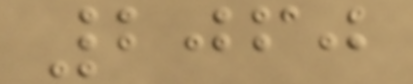2060
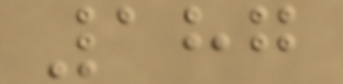187
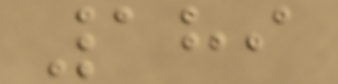189
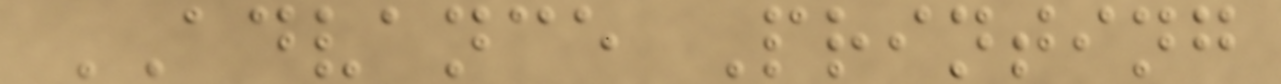ADVANCE Printing
